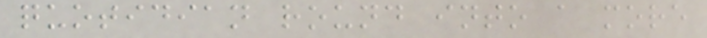quotidian round into a more
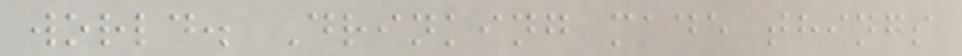world. Drinking made things
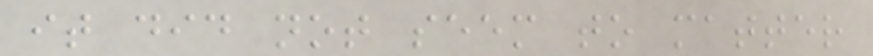it did not seem to matter
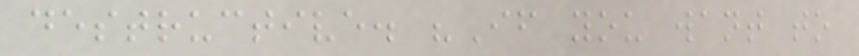destructive. "If you want to
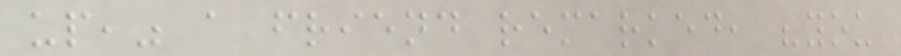up," a friend remarked, "you
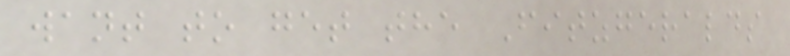want to get the Fitzgeralds
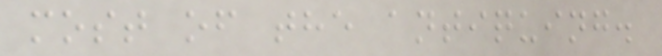most of the antiquing.
